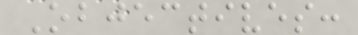Objectives:
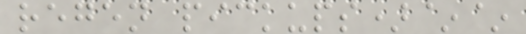regen pickups)~~
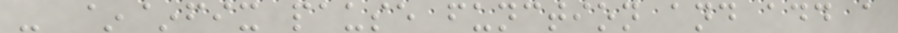- ~~fix pause function and add a
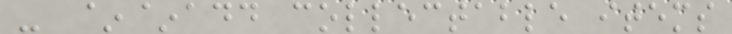- ~~add collectable items
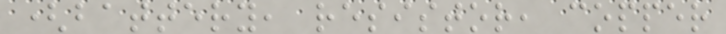(battery, resistor, copper
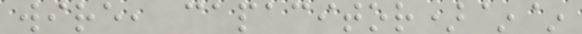wire, capacitor)~~
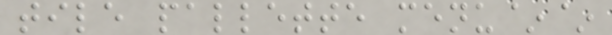tile pallette menu~~
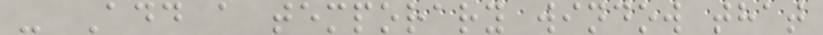- Add a temporary window that
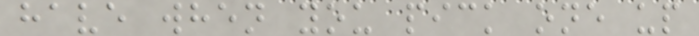have when you pick one up
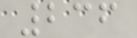236
